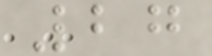27
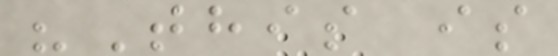"This is
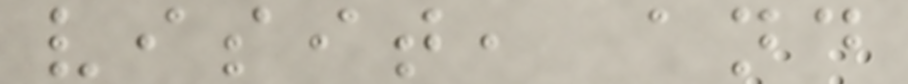visit, and
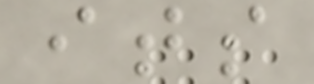its
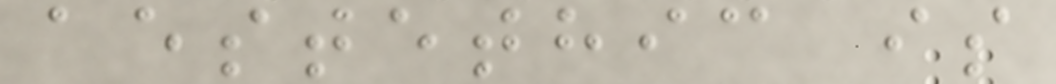aestethic is
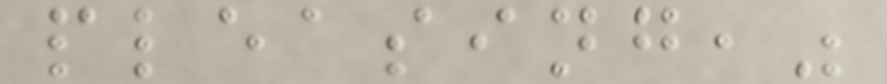pleasing,"
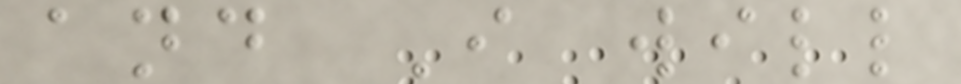and I will
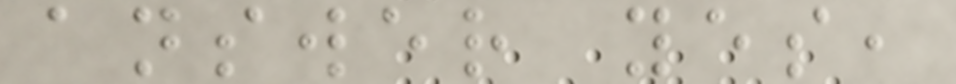answer yes,
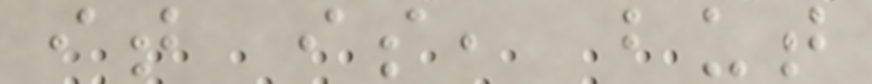it is, but
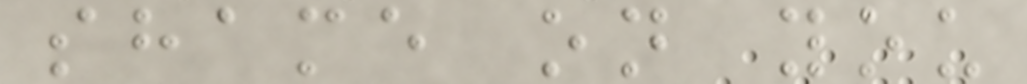shame on you
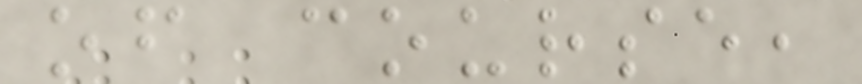of course,
